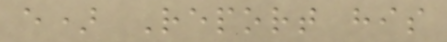e) Report his
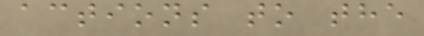actions to the
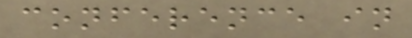conference in
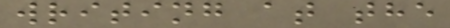writing at the
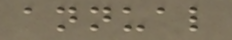annual
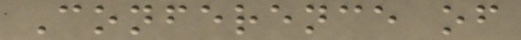Conference of
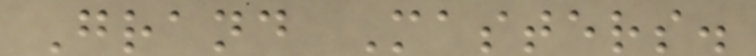Grand Masters.
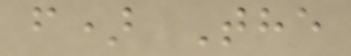f) The
